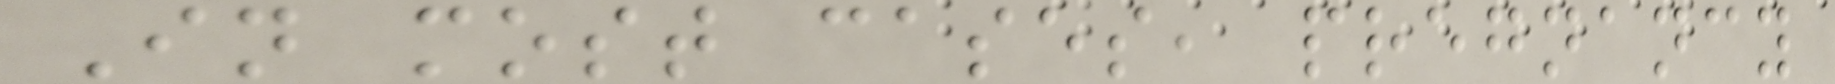In most cases, pregnancy
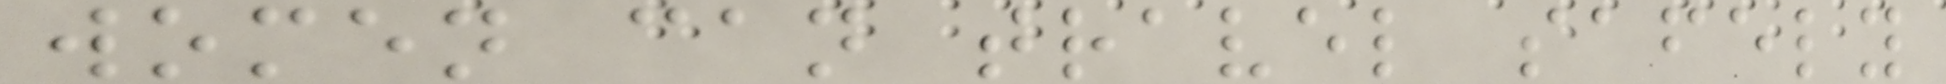women can travel safely
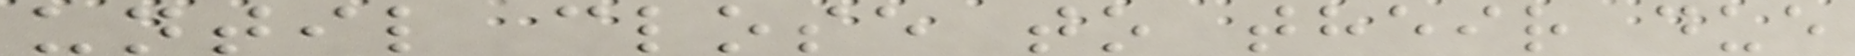until close to their due
